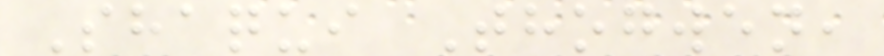Shaqui Thogwen,
